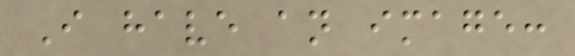I have an image:
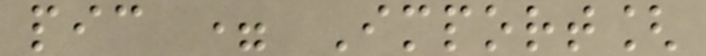pic = Import[
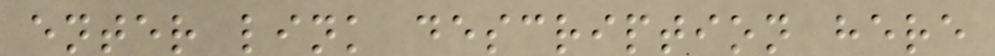enter link description here
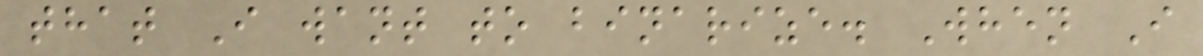that I want to binarize. When I
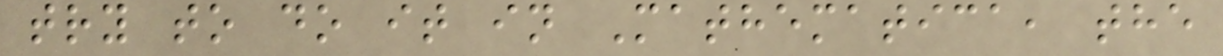try to do it in Mathematica, the
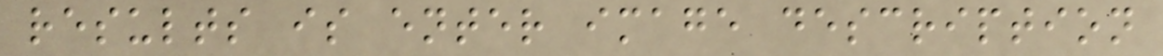results is enter image description
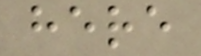here
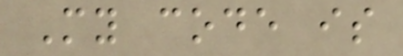My code is
